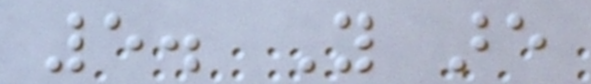5. You are
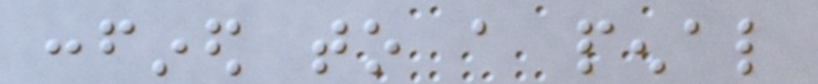confined to a penal
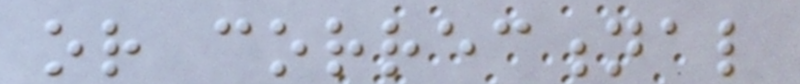or correctional
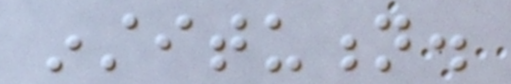institution.
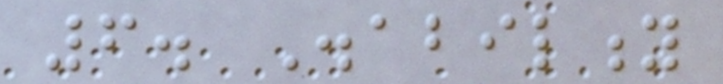6. Disability
